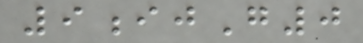9ijG0
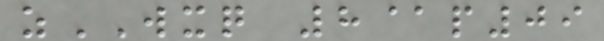zWXQ 8@p09
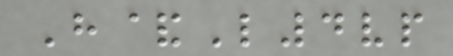H&L4vp
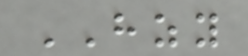HZY
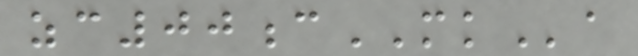zc00cMKa
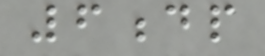6dp
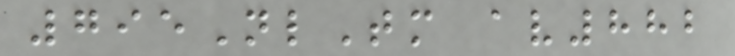795NlTm av882
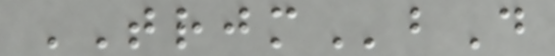TRJMbD
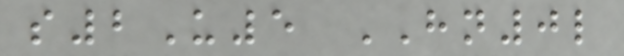s2U5 HN0l
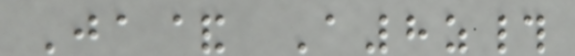Ja& A8z#
